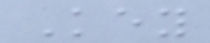Key
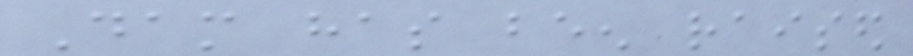Dam has been raised
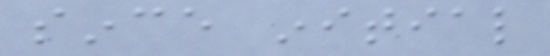since initial
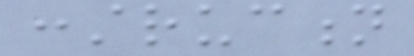construction
